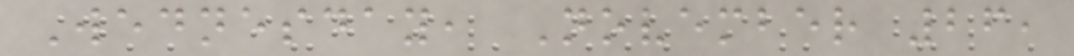Wednesday, November 26,
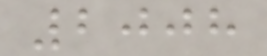2008
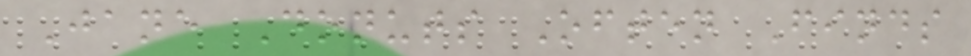Jane Donuts Often Finds
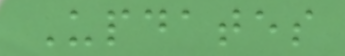Updates
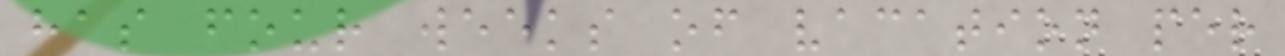has four weeks of vacation per
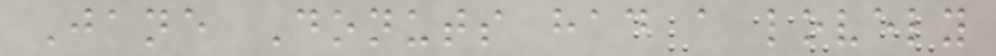Jane Donuts had a lovely
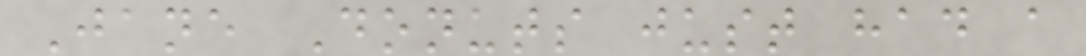Jane Donuts just had a
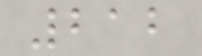212
